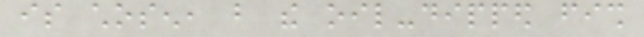is chosen, but the oil-dipped fish
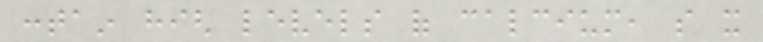contain high levels of calcium, so it
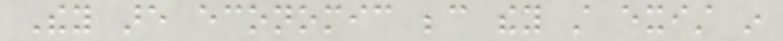They are economic because they still exist in
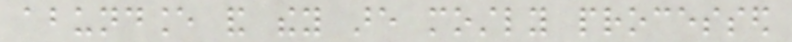abundance and they are mostly processed
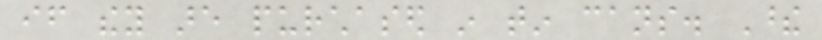if they are purchased in tin cans. These
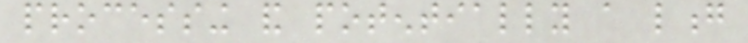processing and potentially a long
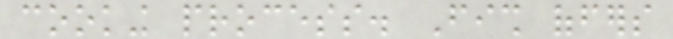cooking process. Fish offers
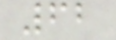62
